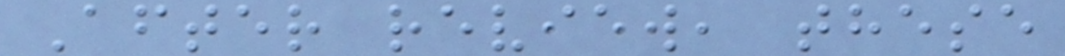After review, these
